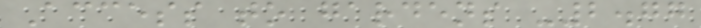Access to gardens -2.77
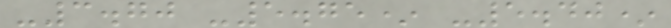-3.70 -5.75* -5.40*
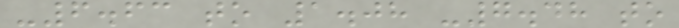-6.63 to 1.08 -7.48 to
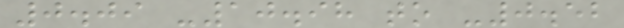0.09 -10.98 to -0.52
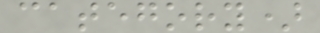category)
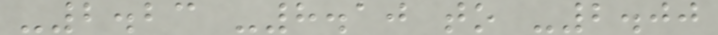-2.23 -8.10 to -2.00
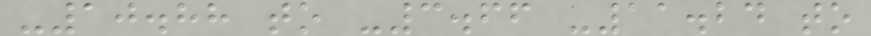-10.88 to -3.66 -11.24 to
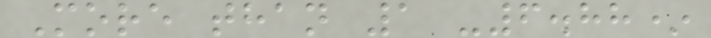More than 1 -6.88*
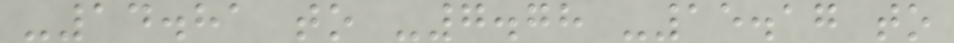-14.81 to -7.78 -15.17 to
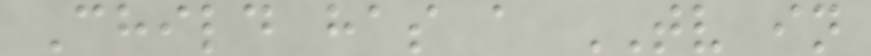Child has a TV in
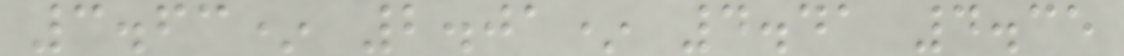3.63* 2.01* 4.41 4.35
